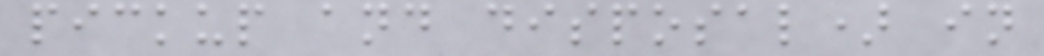pickup and disposal) in
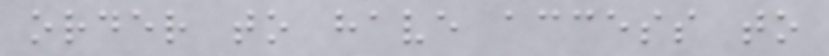order to have access to
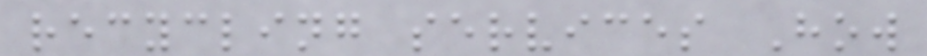recycling services How
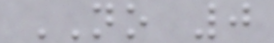NO 0
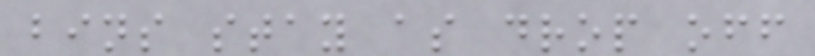bins stay as drop off
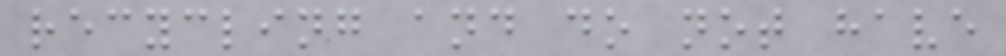recycling and do not have
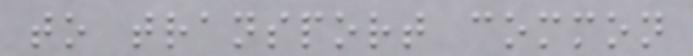to transport common
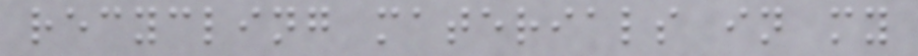recycling materials in my
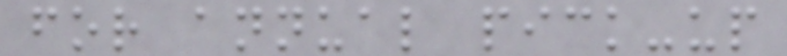for annual pick-up
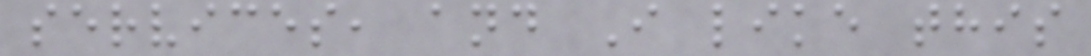services, and I like this
